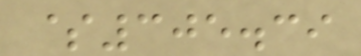$305.39
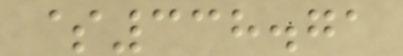$338.71
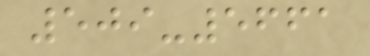509-5661
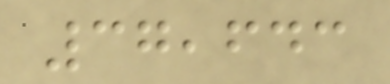37,643
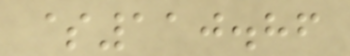$110.86
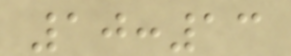10:13
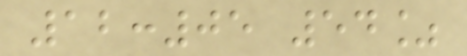12:05 54%
